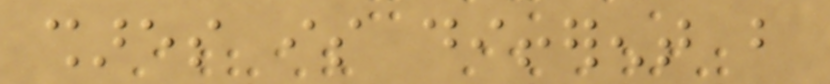shares is different but
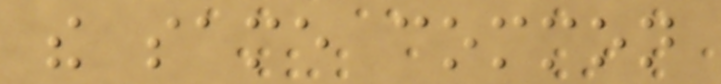the same common
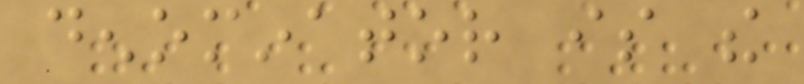denominator is the
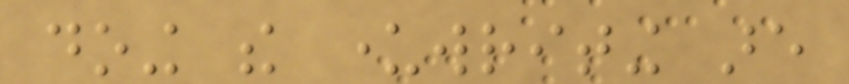doing the underwriting are
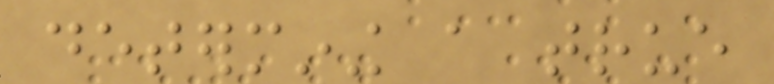determining a true
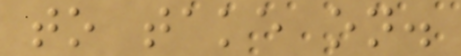to take on.
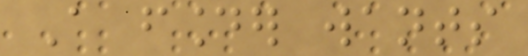A founder wants
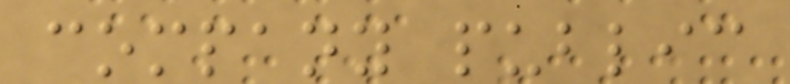company public
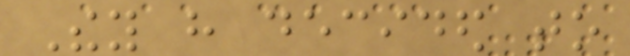They have decided to
